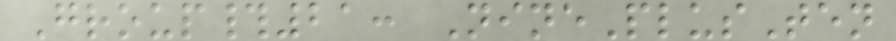Group#21: NinePlusTen
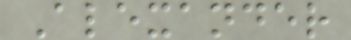Alexander
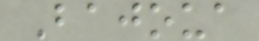Bajoua
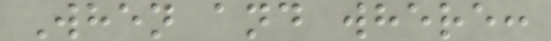When and where:
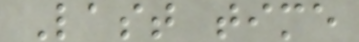Last time
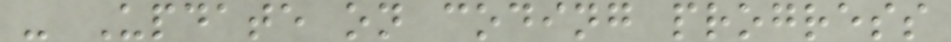- Update on coding progress
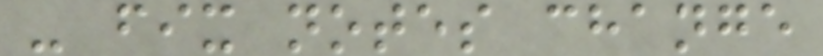- fix notes change
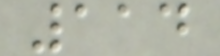114
